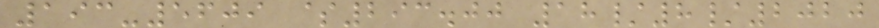193-5609 $293.00 18/8/2020
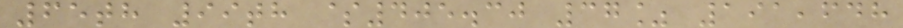65th 99th $405.30 37% 191,648
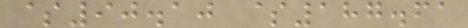$90.10 $187.61
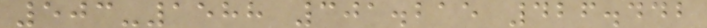503-1588 301.215 426.442
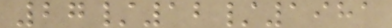27/12/1981
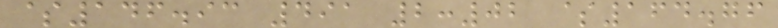$146.93 491 2:02 $164.76
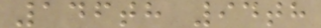146th 94th
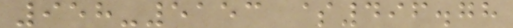958-5153 $496.78
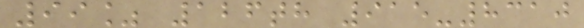99% 126th 915-8310
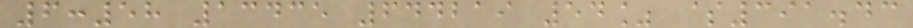6:58 13435 644219 54% $391.43
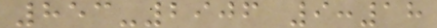853-2906 9:18
